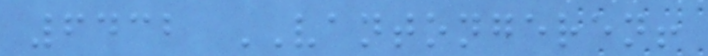6432 VANTONGEREN!
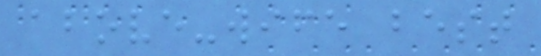above-wife best
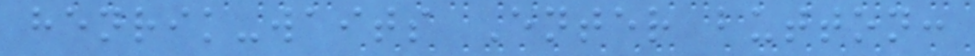henrik-waits Enter button:
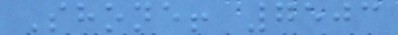Shone! 7503
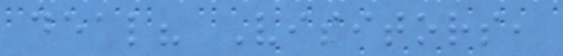deal? Visitors,
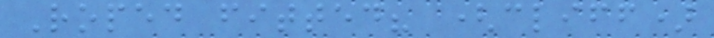Roped fitted? (cliff)
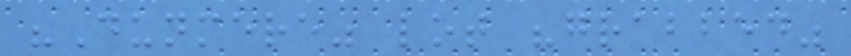"Dunmere" lot "grabbed"
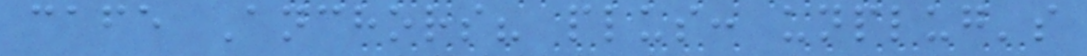cafe Anchors? plus: unplug's
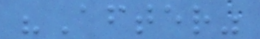"After"
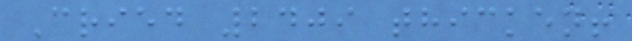Cried 2409 thicken!
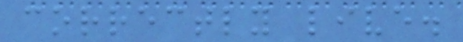correctly live.
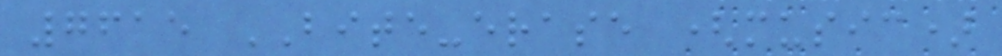7615 BITE-erase (music)
